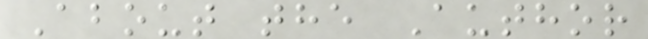About the Author
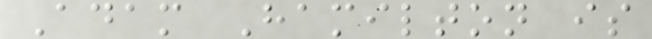Adam Hamilton is
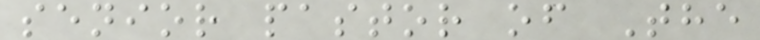senior pastor of The
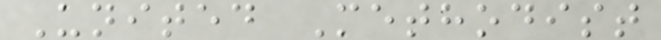United Methodist
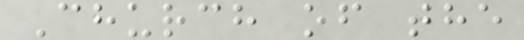Church of the
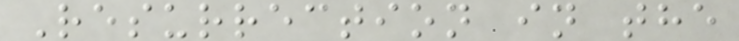Resurrection in the
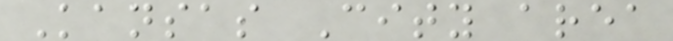Kansas City area
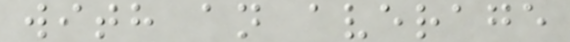with an average
